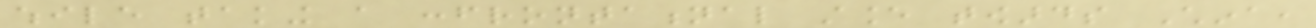while taking a confrontational stance towards China,
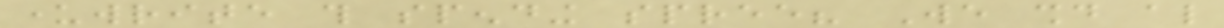underwrite this spending spree? We should also
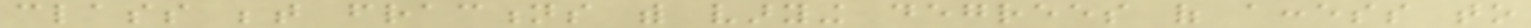class between fractions with varying degrees of access to
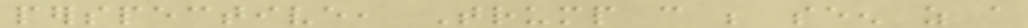perspective, Trump can be seen as a
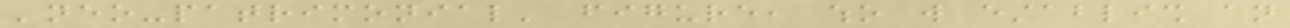'neo-patrimonial' figure, who will establish an
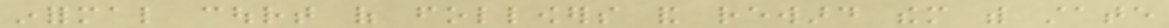informal court of followers and reward them with state
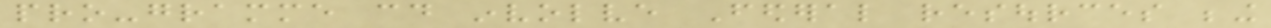pro-gramme could involve Federal resources being
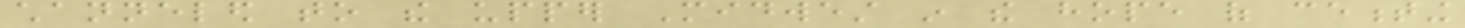channeled to the upper Midwest in the hope of cementing
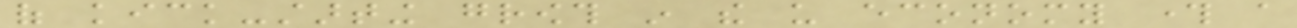of kick-starting growth in the us economy through a
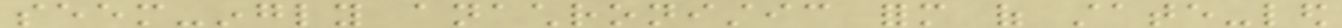seem-ingly anachronistic form of state-led
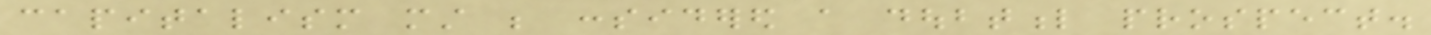capitalism must be considered a doubtful prospect.
